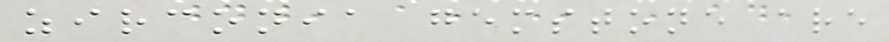zirconia gemstone are
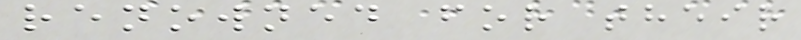renowned for their
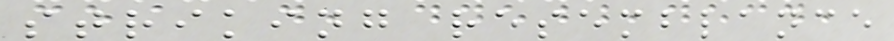striking resemblance
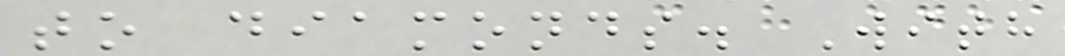to diamonds. With
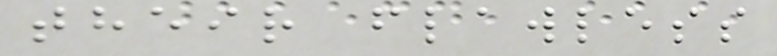their flawless
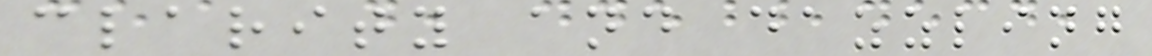clarity and dazzling
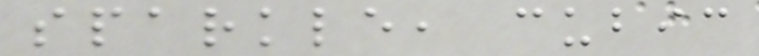sparkle, cubic
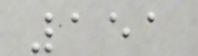151
